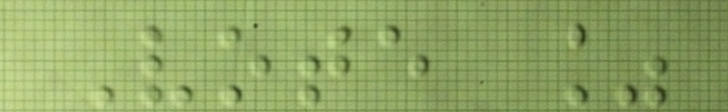Vote %
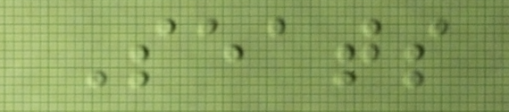Seats
